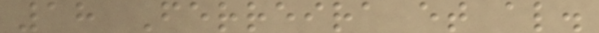18 Ferreira et al.
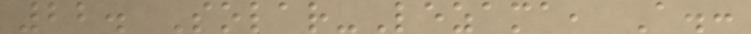22. Solar-Lezama, A.:
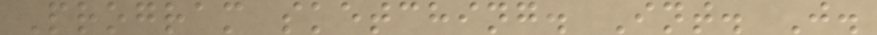Program sketching. Int. J.
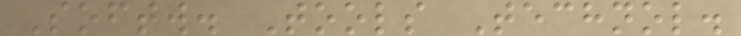Softw. Tools Technol.
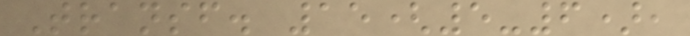Transf. 15(5-6),
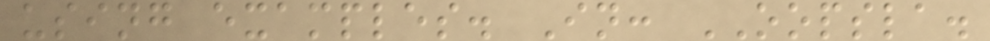using examples. In: OOPSLA.
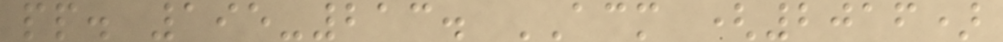pp. 195-213. ACM (2016)
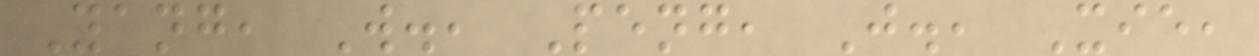Yang, W., Peng, J., Xie,
